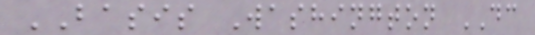BASIS Washington DC
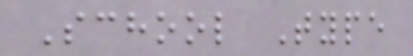School Type
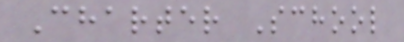Charter School
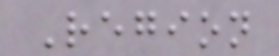Region
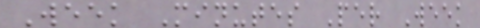Week Minutes Per Week
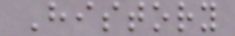History
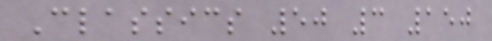Classics 50 3 150
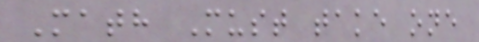Math Must take one
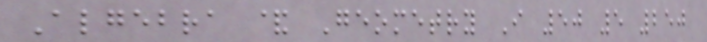Algebra & Geometry I 50 5 250
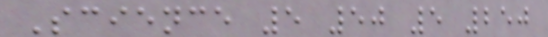Science 5 50 5 250
